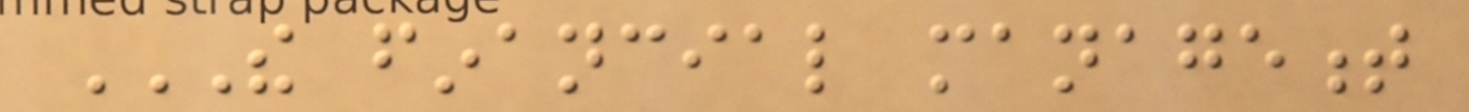THE FINANCIAL MANAGEMENT
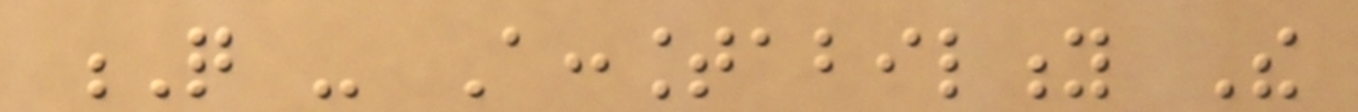Q - Accountability The
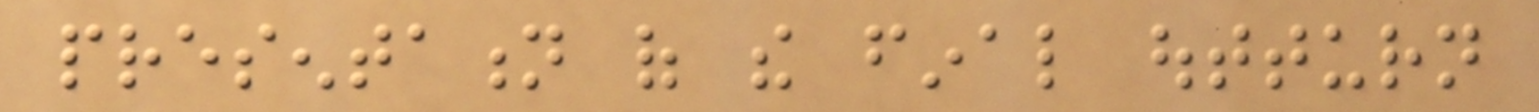presentation of the final outturn
